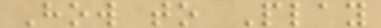How to Play
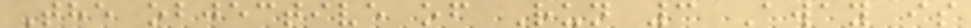The objective of Run 3 Away is
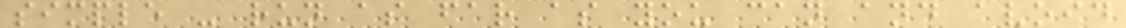simple - run as far as you can and avoid
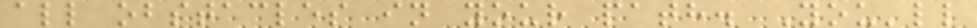all obstacles in your path. You'll
